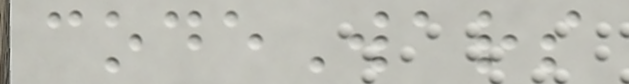codeWars
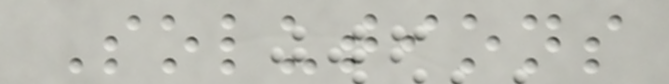Solutions
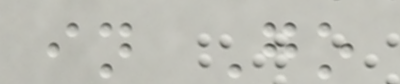in Go
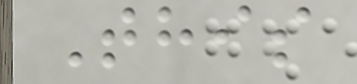This
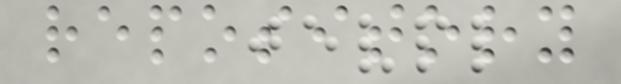repository
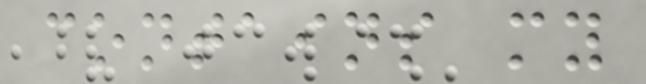contains my
